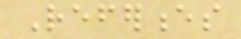References
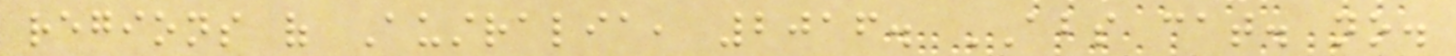regions of Australia, 2016. ABS cat. no.
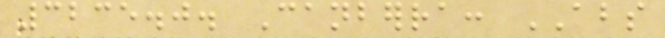3235.0. Canberra: ABS
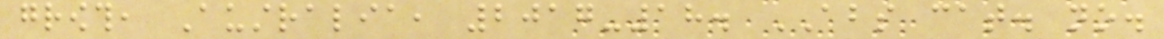growth, Australia, 2017-18. ABS cat. no.
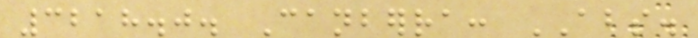3218.0. Canberra: ABS.
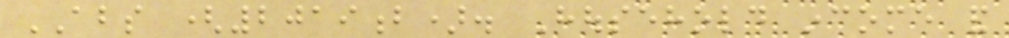ABS (2019b). Household income and
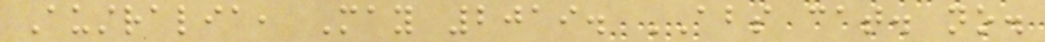Australia, May 2019. ABS cat. no.
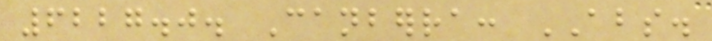6227.0. Canberra: ABS.
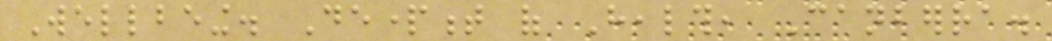Wellbeing. Department of Health, Canberra.
